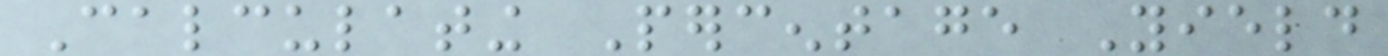Calculating Percentage Yield
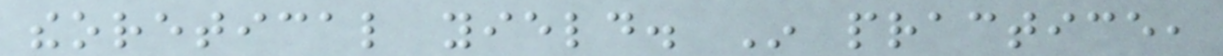theoretical yield. In practice,
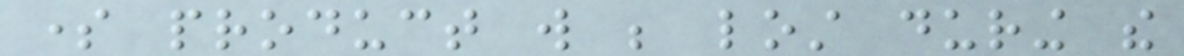some product will be lost during the
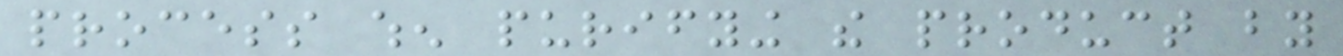process when purifying the product by
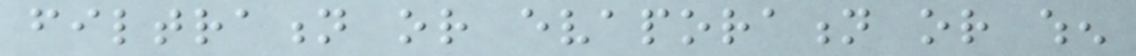filtration or evaporation or when
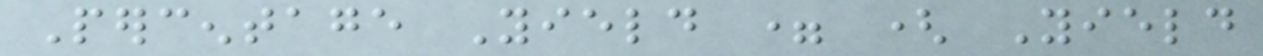Percentage Yield = ( Yield
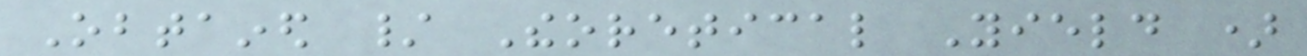Obtained / Theoretical Yield )
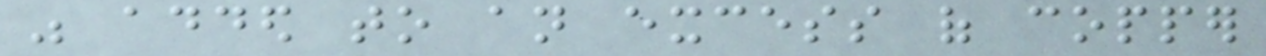was added to an excess of copper
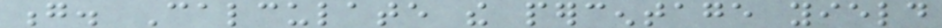g. Calculate the percentage yield
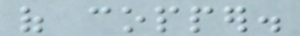of copper.
